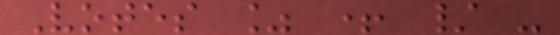Votes % + / -
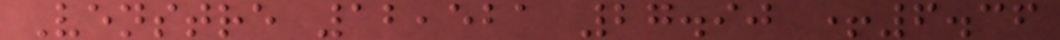Venstre 12,521 27.90 +6.36
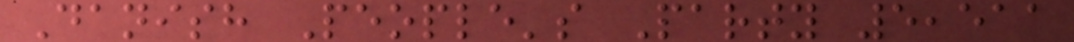Danish People's Party 5,511
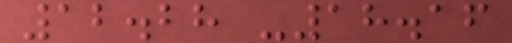12.28 -18.16
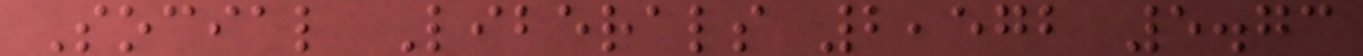Social Liberals 2,572 5.73
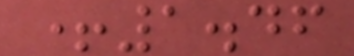+1.46
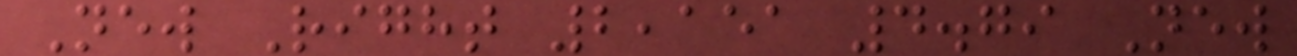New Right 2,151 4.79 New
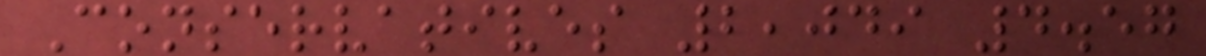Conservatives 2,049 4.57
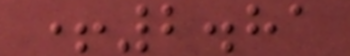+2.81
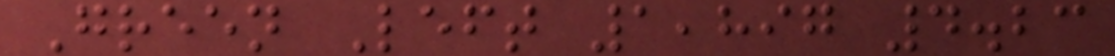Green Left 1,897 4.23
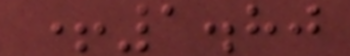+1.80
